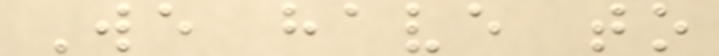We have to
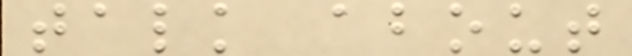talk about
